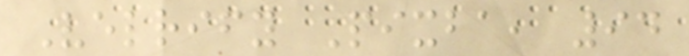Velrify Pixba, 94
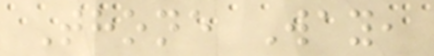Thone Way,
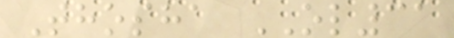Thosha OL31
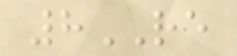8RE
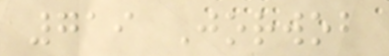719 Jorwob
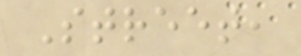Street,
